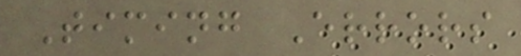Timing Errors
